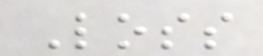Loss
